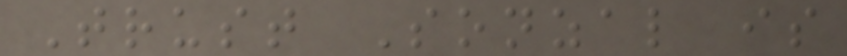Trust Sonzal is
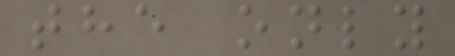the only
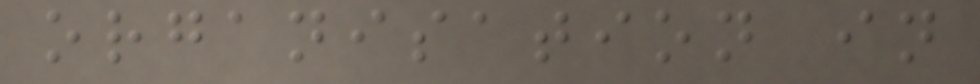organisation in
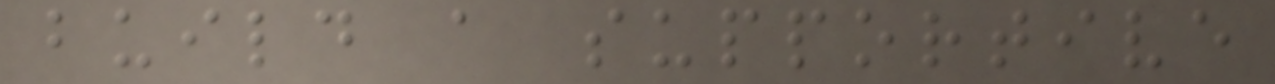build a supportive
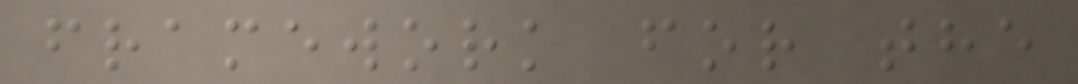framework for the
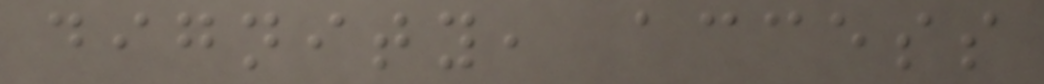dignity, access
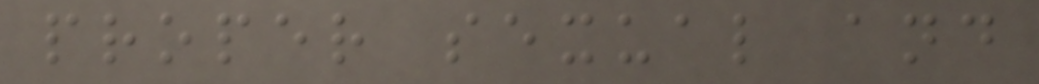proper sexual and
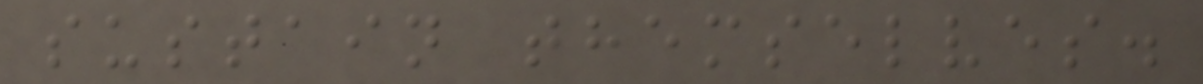sustain themselves.
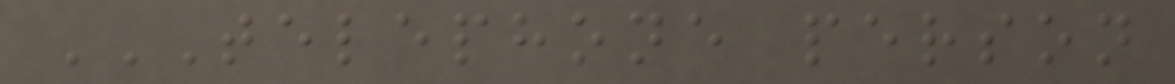TELEPHONE PERSON
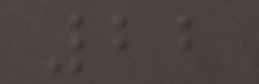22
